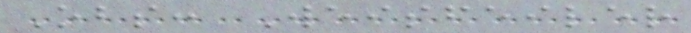Obs: Weisfeiler
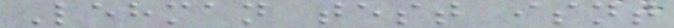Lehman test isnt
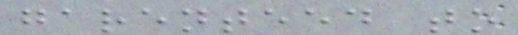garenteed to
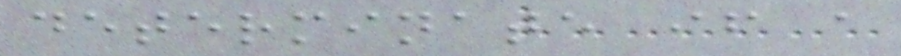determinate if a
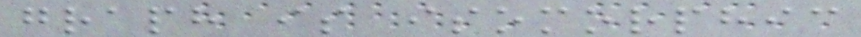graph is isomorphic
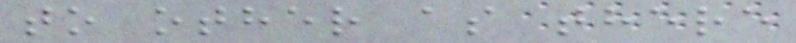to other as there
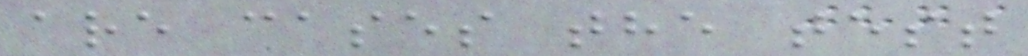are cases the test
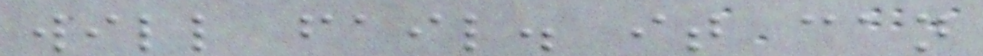will fail. it can
